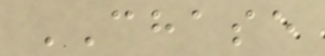CHASE
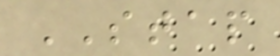STAP
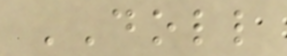DOLL
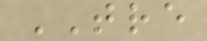TRE
